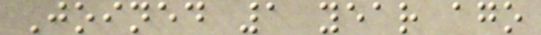Joined 1 year ago
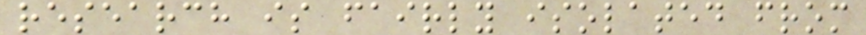research is fairly isolated from
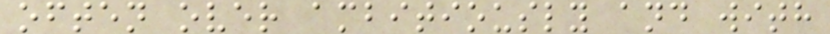often over ambitiously and with
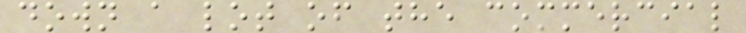down a lot of the commercial
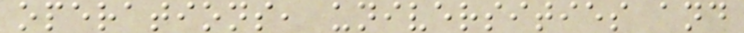operations, universities and
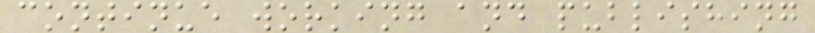continue working and publishing
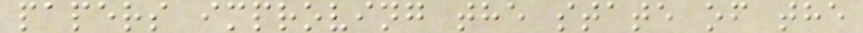papers improving the state of the
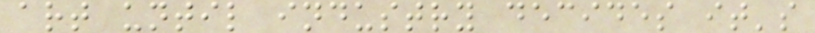art until industry decides it's
